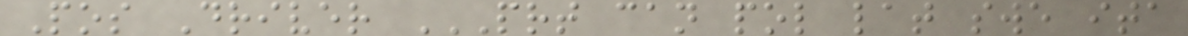Pos Driver PRT CAN POL LAT SWE ITA
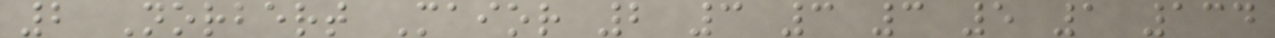2 Norbert Maior 2 3 3 3 5 1 134
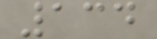134
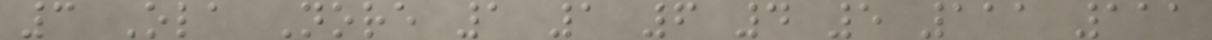3 Ola Nore 1 1 6 4 5 111 111
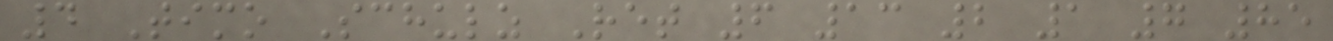4 Timo Schulz Ret 6 13 2 1 7 85
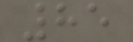85
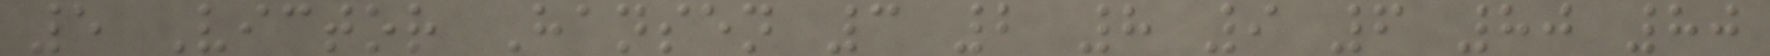5 Victor Hansen 3 2 8 9 6 80 80
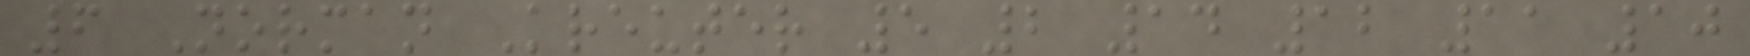6 Norman Kreuter 5 2 14 12 11 10
